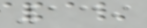139
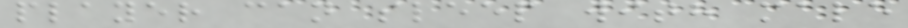player can sleep with male
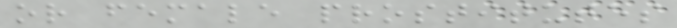or female prostitutes
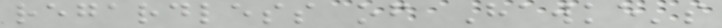regardless of Hawke's
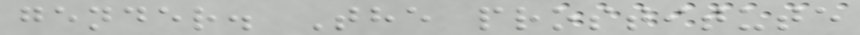gender. The prostitute
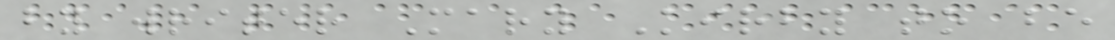by writer Mary Kirby to be
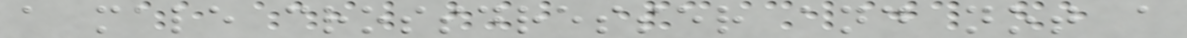a male crossdresser and not a
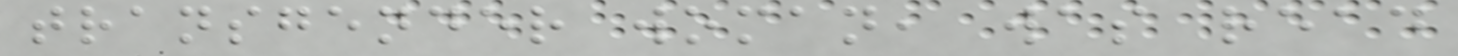transgender woman, was read
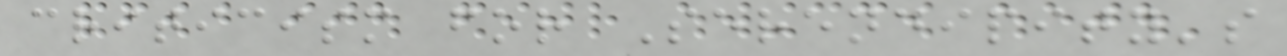criticism for Serendipity's
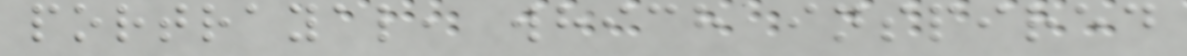portrayal, which inspired
